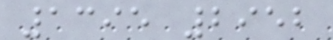1395 2952
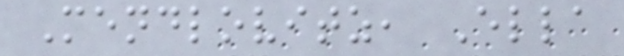Mendlovitz, Ella
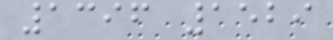1396 1529
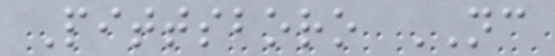Pittsboro NC
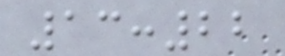13:22
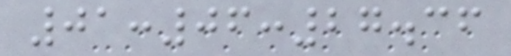01:06:27.36
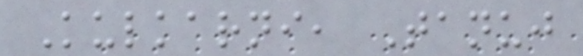Kulkarni, Tanuj
